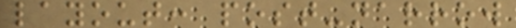layout: post-narrow
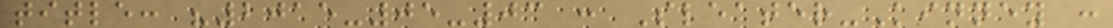title: "2015-05-03 : Sleater-Kinney :
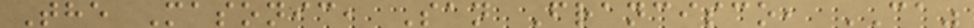The Masonic, San Francisco, CA"
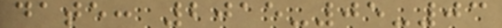date: 2015-05-03
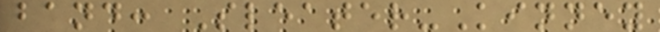band: Sleater-Kinney
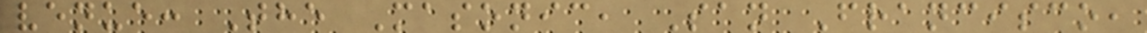venue: The Masonic, San Francisco,
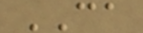CA
